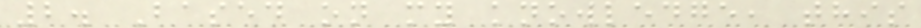2. Based on my knowledge, this
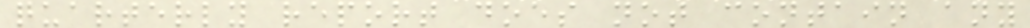quarterly report does not contain any
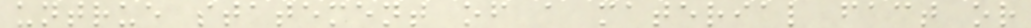untrue statement of a material fact or
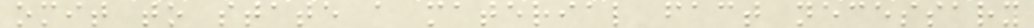omit to state a material fact necessary
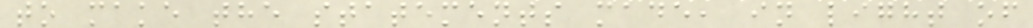to make the statements made, in light of
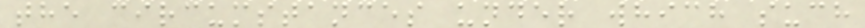the circumstances under which such
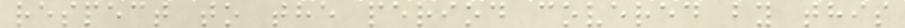respect to the period covered by this
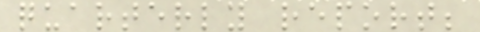quarterly report;
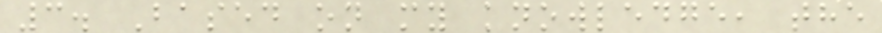3. Based on my knowledge, the
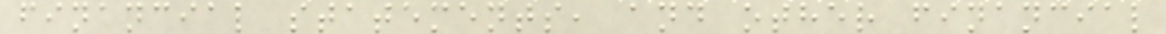financial statements, and other financial
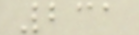231
